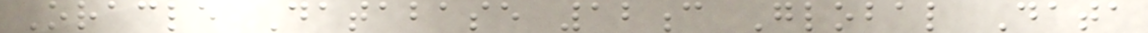Oracle Database 12c Global Data
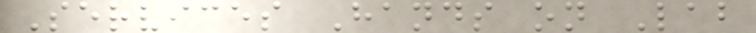Services Hands on Lab
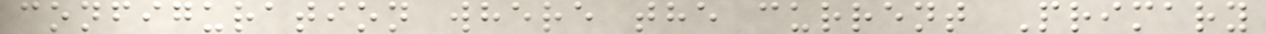configuration where the current Primary
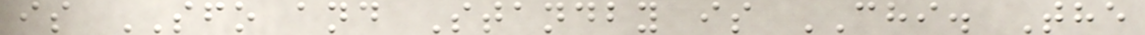is SFO and Standby is CHI. The
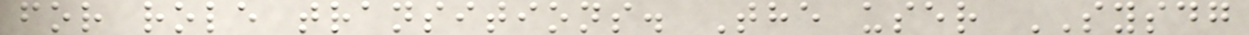for role transitions. The user SYSDG
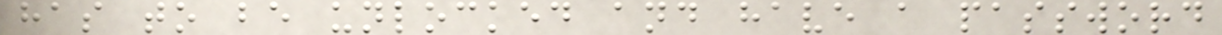has to be unlocked and have a password
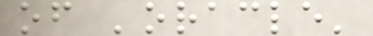of 'oracle'
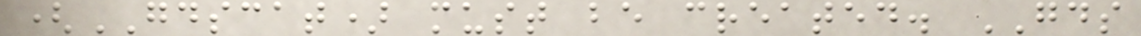(GDSCAT) must be created. GDS
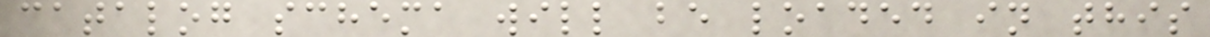catalog schema will be loaded in this
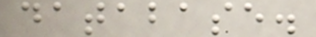database.
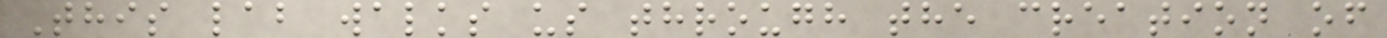This lab walks us through the creation of
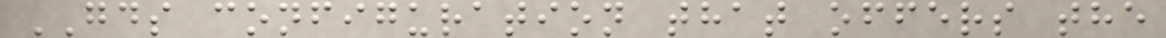GDS configuration that offers the
